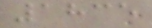1835
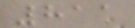811
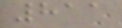811
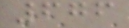676
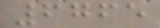6765
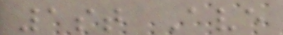1st Ave
